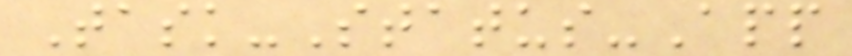Task-Status-App
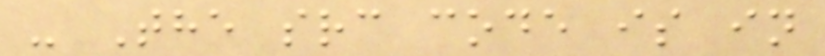- The src code is in
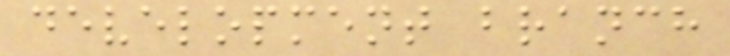development branch
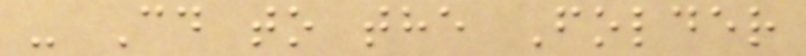- Cd to the Folder
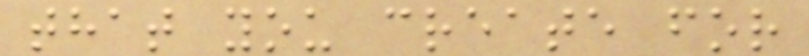that you create for
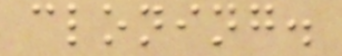cloning.
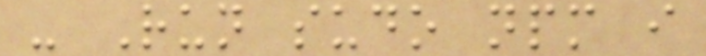- Run sudo npm i
